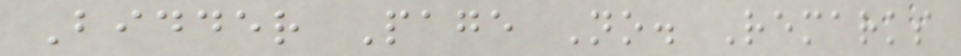Bidder Page No. Remarks
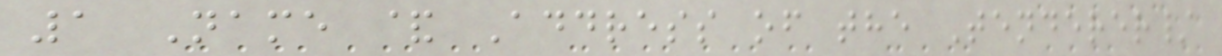1 Name & Address of the Tenderer/
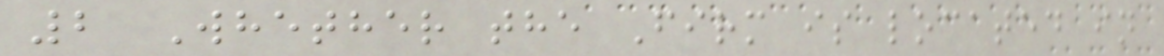2 Whether the Firm is located in
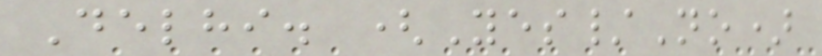Delhi. (Yes/No)
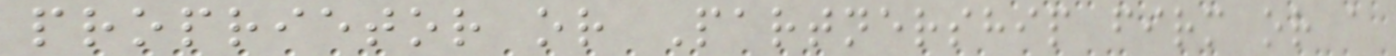proprietor or Partnership firm or a
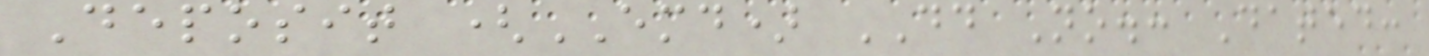Deposit (EMD) DD No.: Dated:
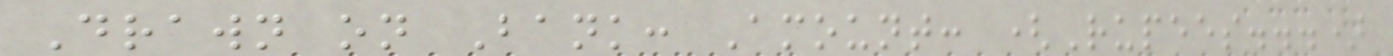Drawn on Bank: Amount: (Rupees...)
